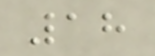18
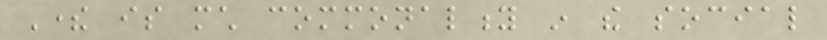There is much commonality in the social
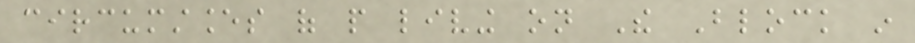circumstances of people living on The Block in
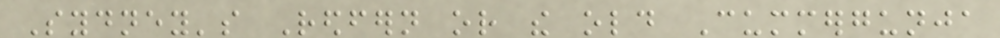Sydney's Redfern or the old Cummergunja
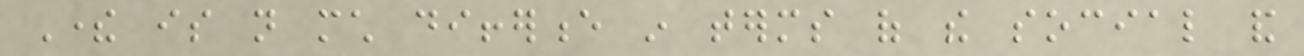There is not much difference in terms of the social and
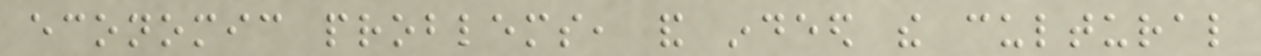economic problems, and indeed the cultural
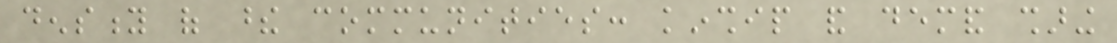density of these communities: kinship and demand sharing
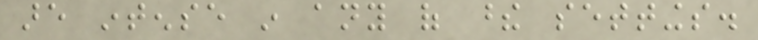are intense in any of these settings.
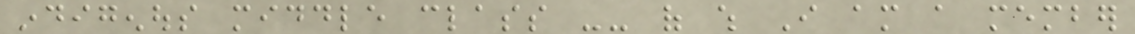indigenous middle class -- of which I am a member
